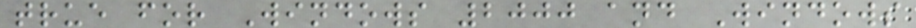true for Windows 2000 and Windows
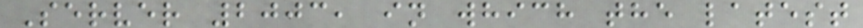Server 2003, in which the latest
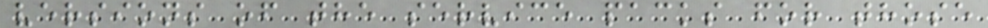versions of the service packs for those
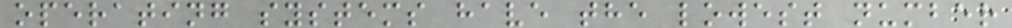operating systems have the lowest number
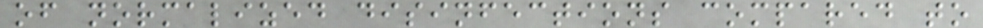of normalized disinfections compared to
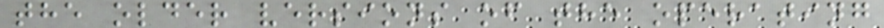the older versions of the operating
